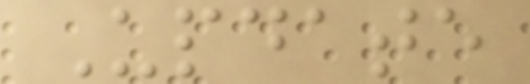Update
